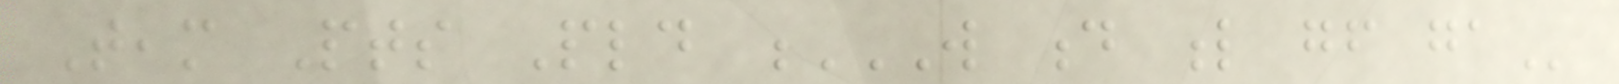Team Pts Pld W D L GF GA
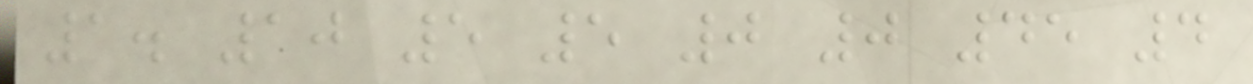1. 10 5 5 0 0 45 4
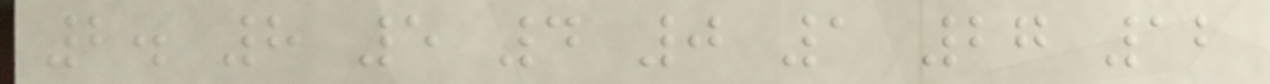2. 8 5 4 0 1 27 12
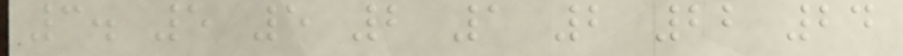3. 5 5 2 1 2 22 24
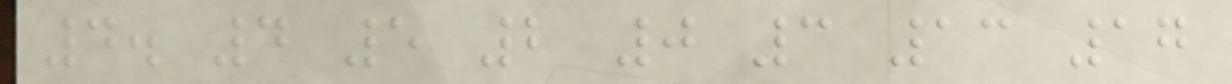4. 4 5 2 0 3 13 17
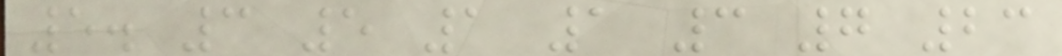5. 3 5 1 1 3 7 23
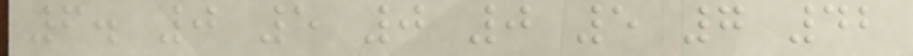6. 0 5 0 0 5 7 42
